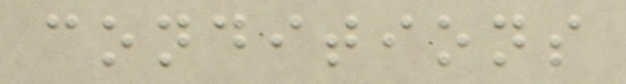conditions
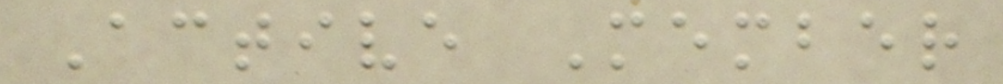Active Member
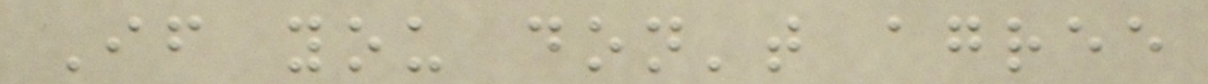If you don't agree
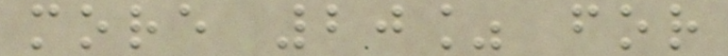more 20% for
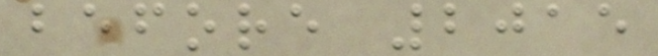before 2015
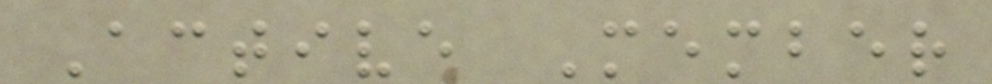Active Member
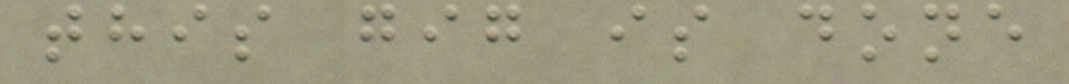this gig is done
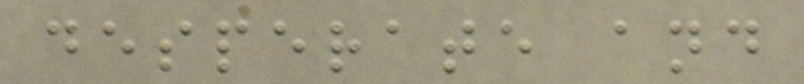desperate and
